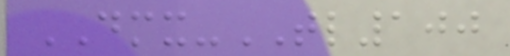DMX-TL100
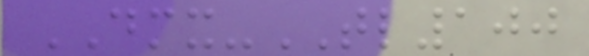DMX-TL100
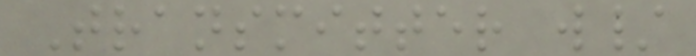Transmitter w/
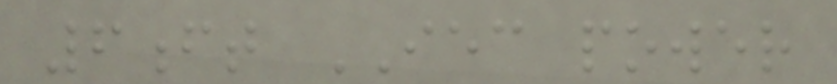6ft IEC power
